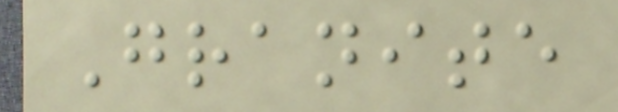Granite
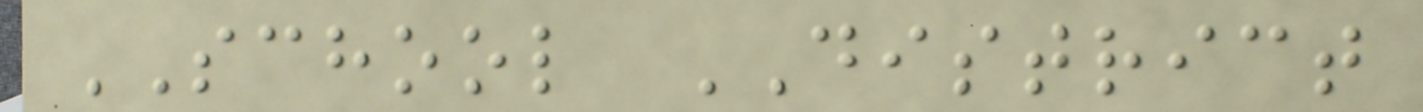SCHOOL DISTRICT
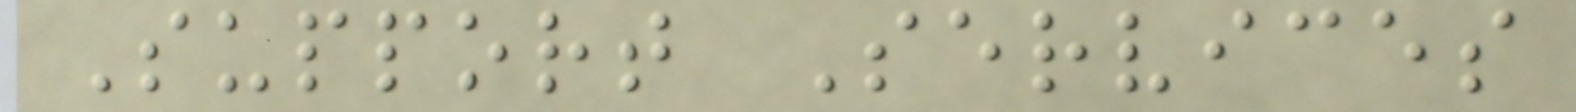Support Services
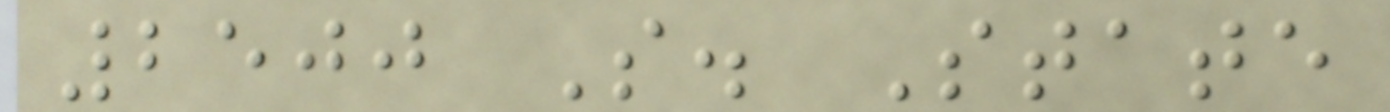2500 S. State
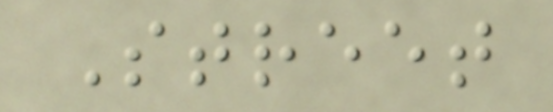Street
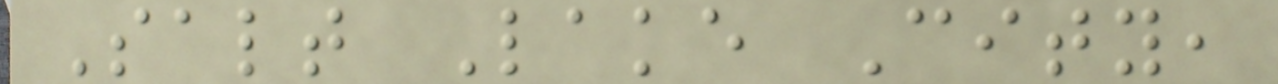Salt Lake City,
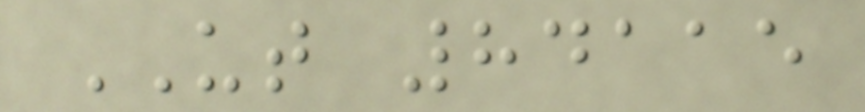UT 84115
